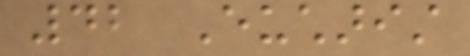42 Eucharist
